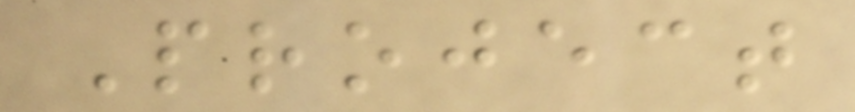Project
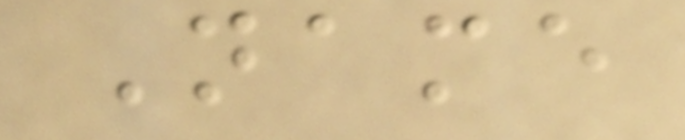Name
